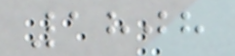1808
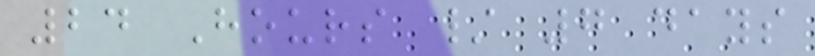24 Hours / 7 days
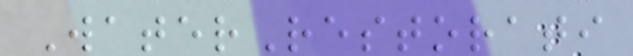WaterRestorati
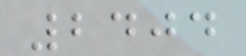2404
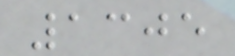1305
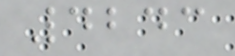4243
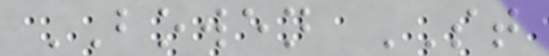BOWEN ST
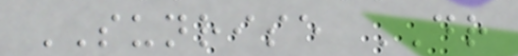SUNRISE DR
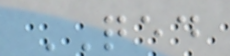QED
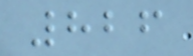826
